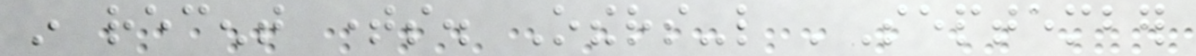in recent times. Others-like 'September
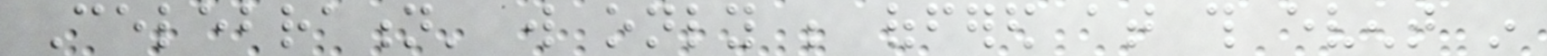Celebration' will only be offered at this event in
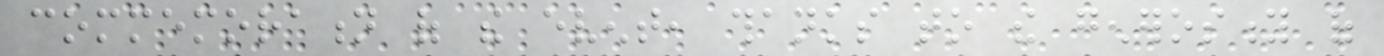commemoration of the event, thanks to the generosity of
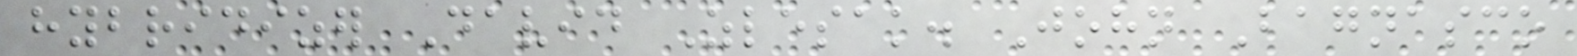hybridizer David Zlesak. John Bagnasco
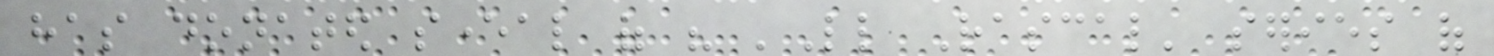has donated several of his 'Little Rascal' series of
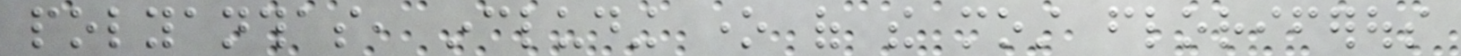polyanthas, including one of the most floriferous
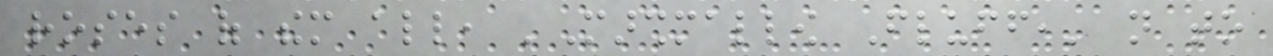roses of them all, 'Marshmallow Fluff,' not to
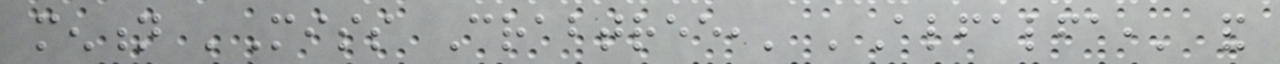mention 'Miss Crabtree,' 'Alfalfa,' and
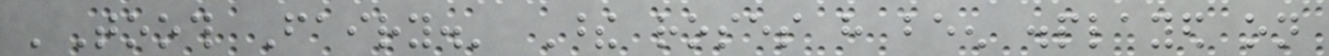'Tooth Fairy.' These roses have been displayed on
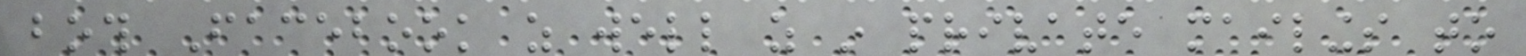both Facebook as well as in private mailings to
